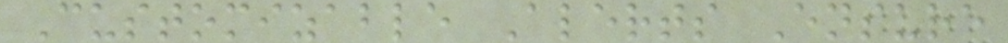Customizable Alerts Ensure
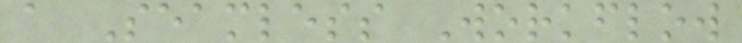a Seamless Workflow
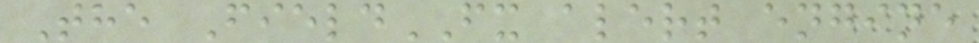The FieldFX alert engine
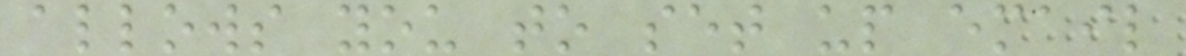allows you to set up email
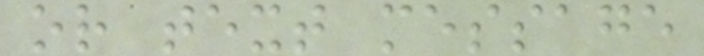or text message
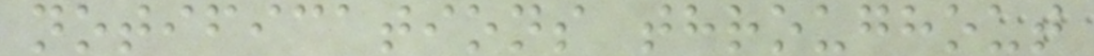notifications throughout
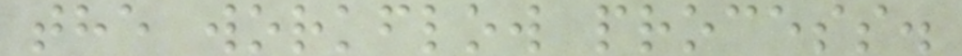the workflow process.
